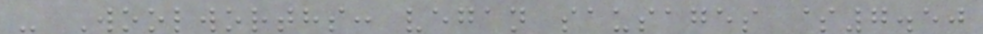- Woolworths: vegan sausages $7.50
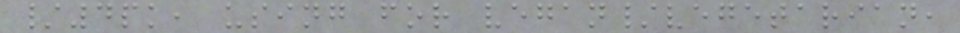/4pk, using for vegan/vegetarian,
